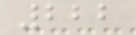222
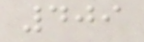409
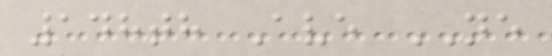148th Ave NE
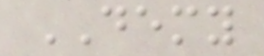DEMY
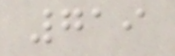719
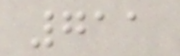711
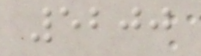5200
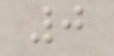0
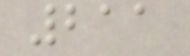211
